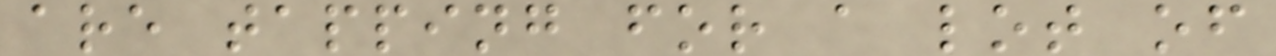are tapping for a lot of
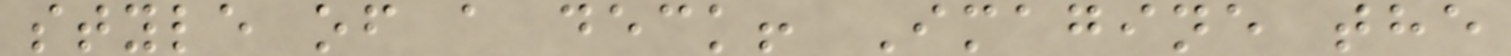style of a deck! Imagine the
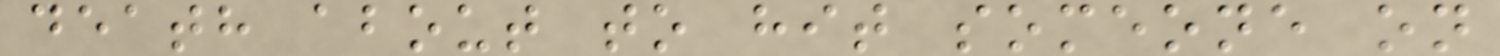death about to hit someone on
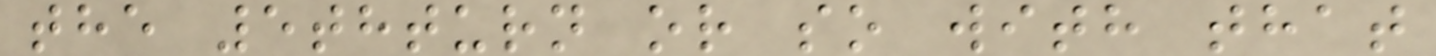the 5thturn or so with that
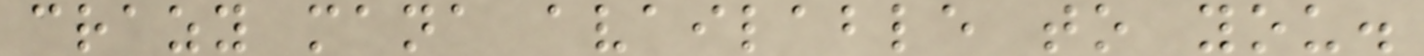crazy mana available to you.
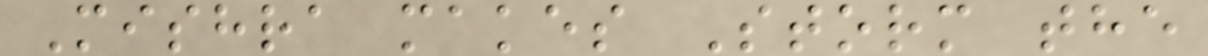Mishra makes Storm the
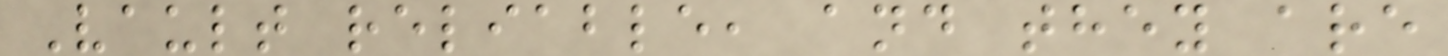Vault reliable, and they are
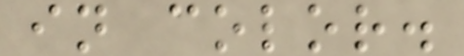in color.
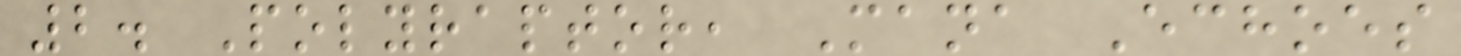2. Polyraptor, Mana Echoes
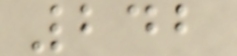242
